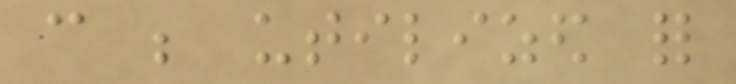can be utilized for
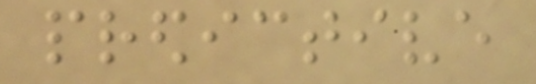predictive
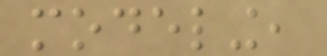modeling,
